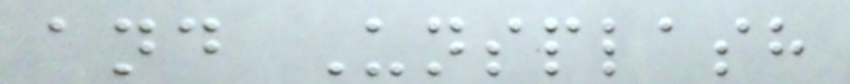and Unsplash
